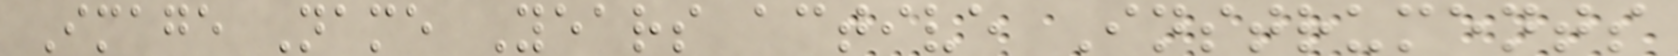Image Name Years active Instruments
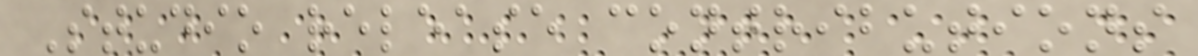Studio release contributions
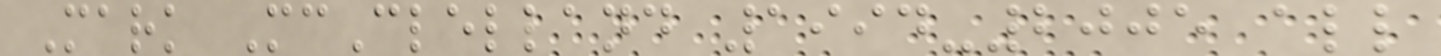Mark McClelland 1994-2005 all
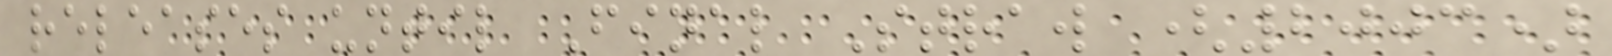releases until Final Straw (2003)
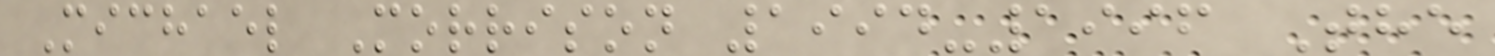Michael Morrison 1994-1996 The
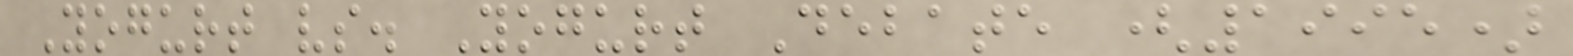Yogurt vs. Yogurt Debate (1995)
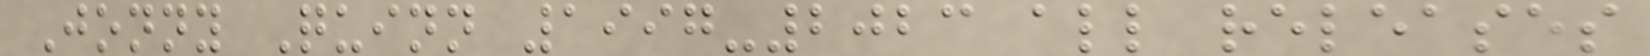Jonny Quinn 1997-2023 all releases
